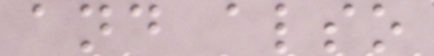and also
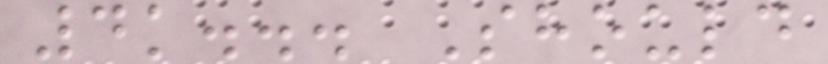4k... Should
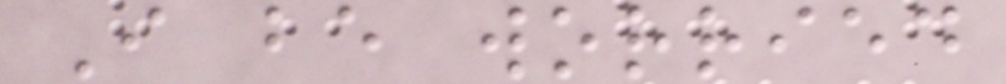I be worried
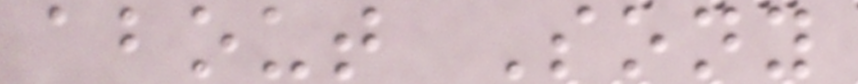about Sony
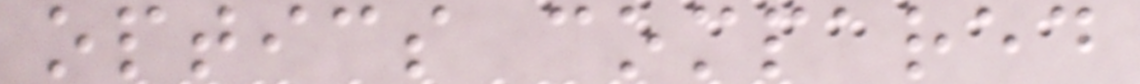optics compared
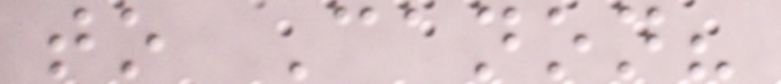to Canon?
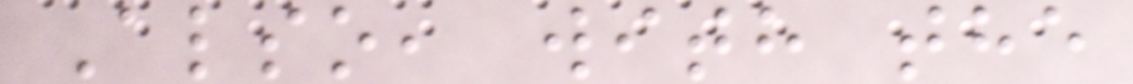Also, with the
